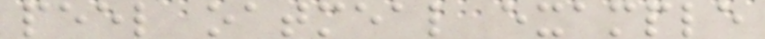peel oatmeal example
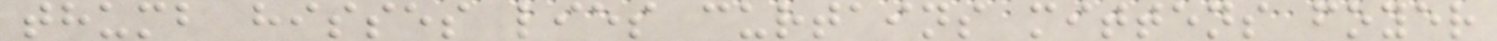thumb hisses lies curtains mittens foyer
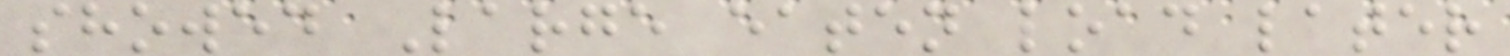showed Large eaten load later
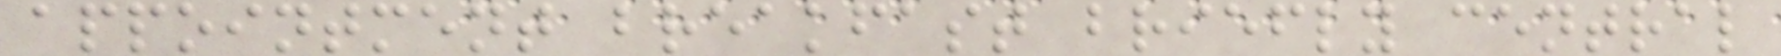appointment breakfast briefly central
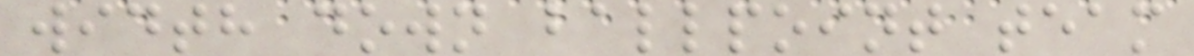width down ballpoint team
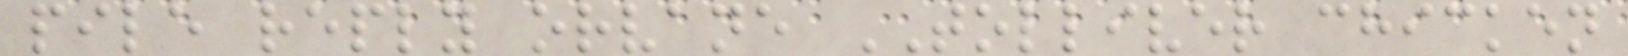pile reply orvane TOLLIVER chicken
